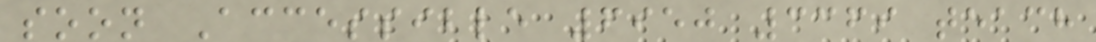soon Accessible 6950 3369 teach
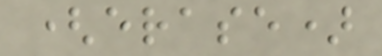(erase)
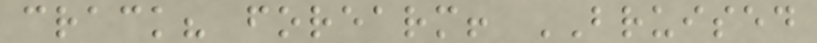crack? forearm! BRUISED
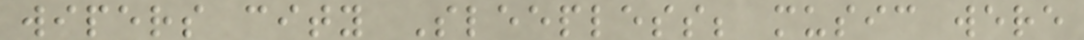wipers city Sleepless; music were
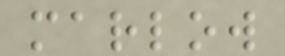marlow
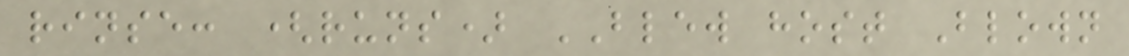rinse: (runs) BLEW host Blown
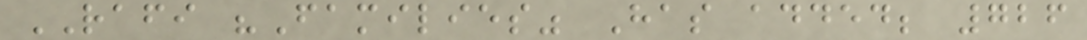RAFI "Families" Has added; 726
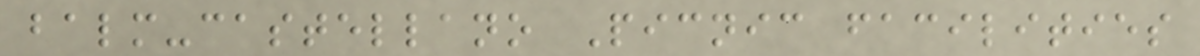balm-castellano Picnic facilities
